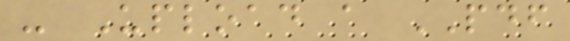- Upload a PDF
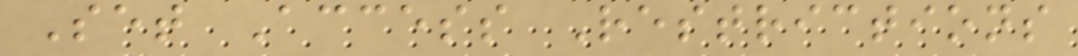Set Access Restrictions
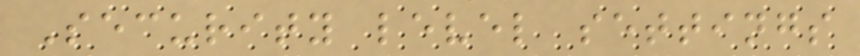Security level settings
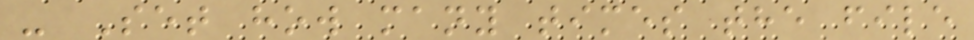- Set how many times the file
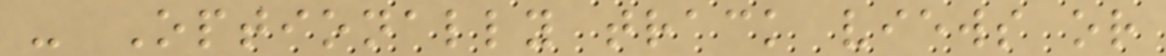- Optionally track views or
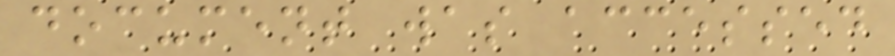document was accessed
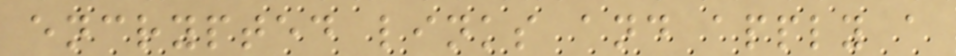encrypted links and apply a
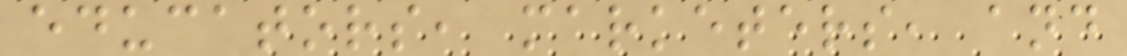educators, marketers, and
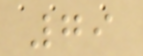79
